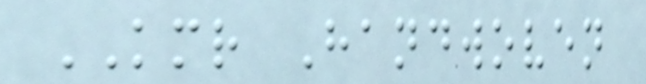KMR Handwoven
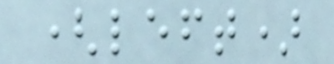(left)
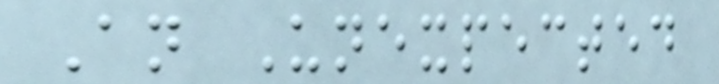An Unexpected
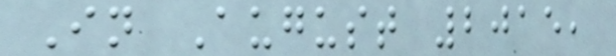In August 2015,
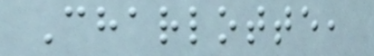Charlotte,
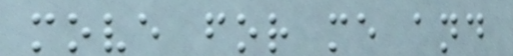move for me and
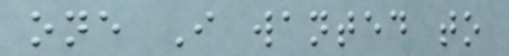one I wanted to
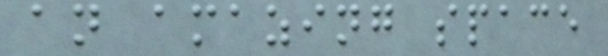an amazing space
